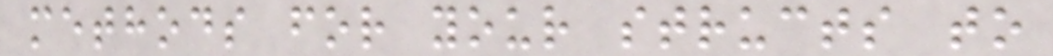methods for your structs to
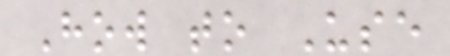How to Use
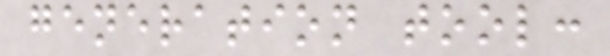generation tool:
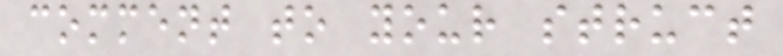comment to your struct
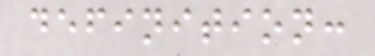definition:
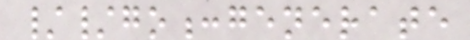//go:generate
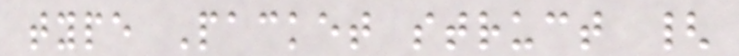type Packet struct {
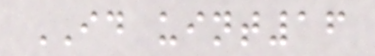ID uint16
